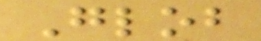Glob
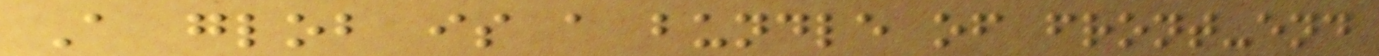A glob is a bundle of front-end
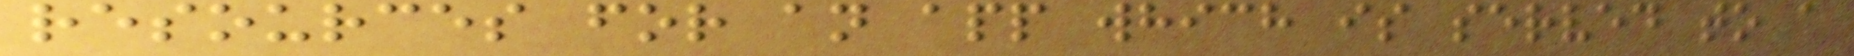resources for an app which is served to a
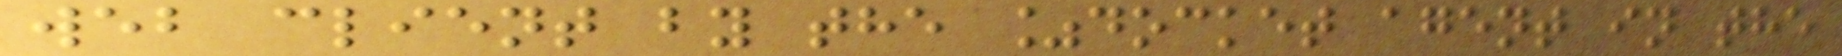web client by the %docket agent in the
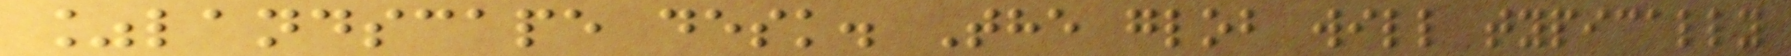%landscape desk. The glob will typically
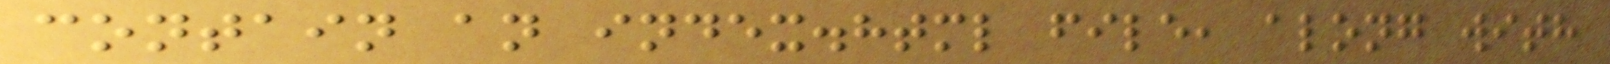contain an index.html file, along with
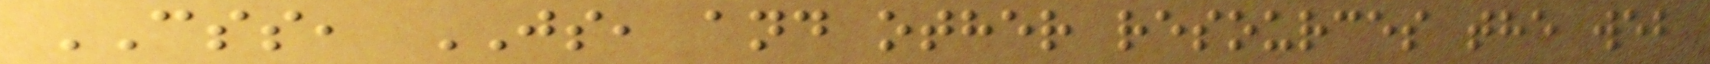CSS, JS, and other resources the web
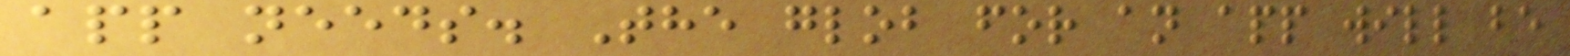app needs. The glob for an app will be
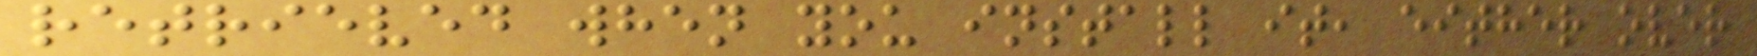retrieved when you install it, either over
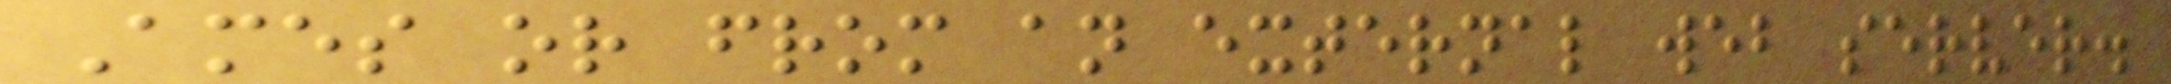Ames or from an external web server.
